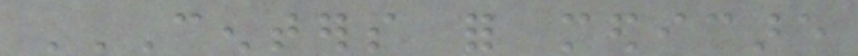CENTERS FOR MEDICARE
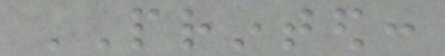PRINTED:
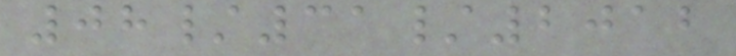08/31/2012
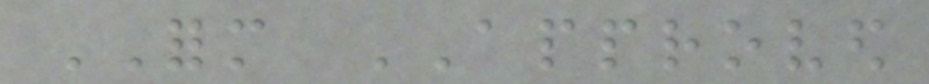FORM APPROVED
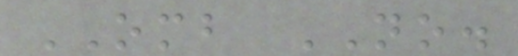OMB NO.
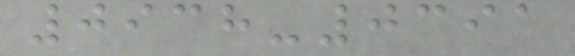0938-0391
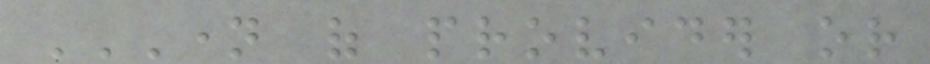NAME OF PROVIDER OR
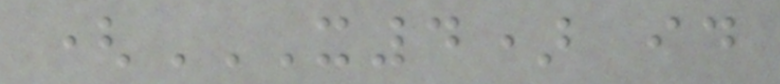(X4) ID
